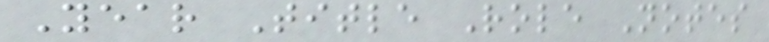Year Title Role Notes
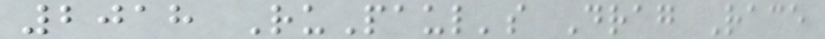2018 RuPaul's Drag Race
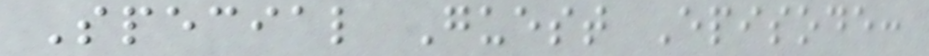Special Guest Episode:
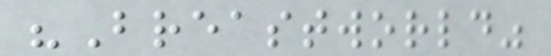"Breastworld"
